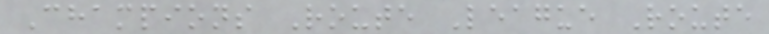Champions Route League Route
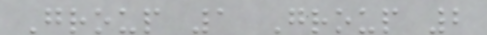Group 1 Group 2
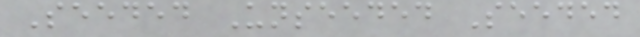Seeded Unseeded Seeded
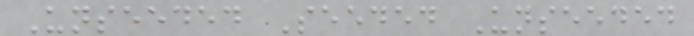Unseeded Seeded Unseeded
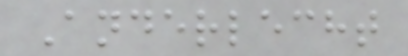Anderlecht
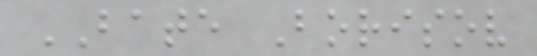BATE Borisov
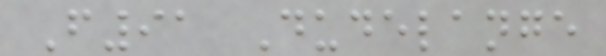F91 Dudelange
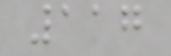117
